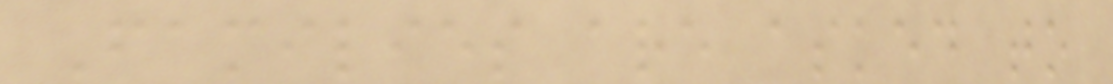Families are asked to
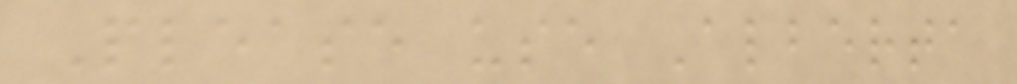Please use Alberta
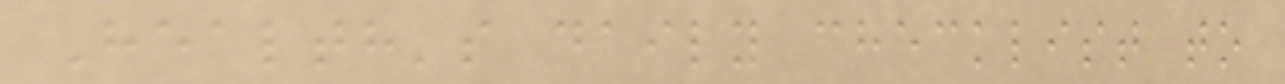Health's daily checklist to
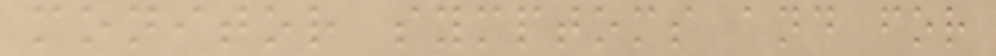monitor symptoms and for
